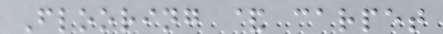Flooring & carpet
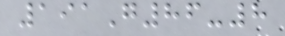191G86-8
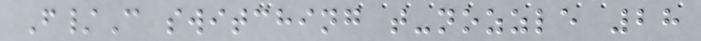F/C switching t-nozzle 28
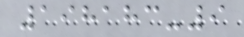198183-9
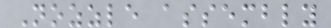Nozzle assembly
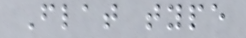Flat type
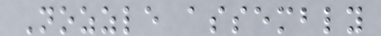Nozzle assembly
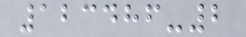123486-2
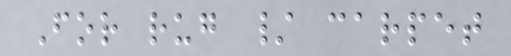For rug / carpet
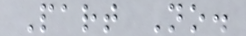Part No.
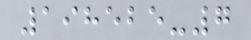198525-7
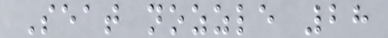Seat nozzle 28
